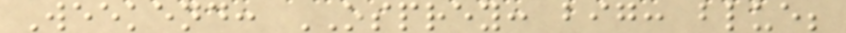Weekend: OSPREY: big: blue;
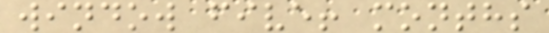window five! months
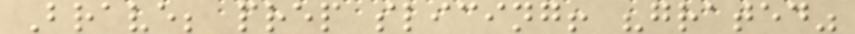Brave; prep slicing! "grated"
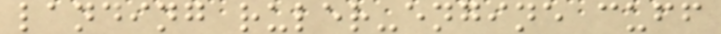landing ruler-engine cuff
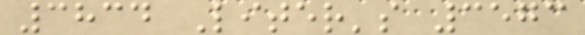3834 Liter's 3573
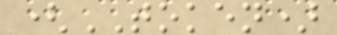(TOKEN)
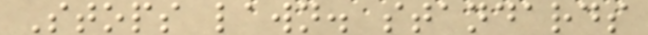Stops lawn. standards
